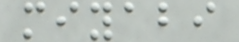miyabi
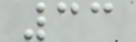33
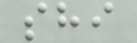shi
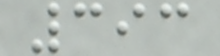393
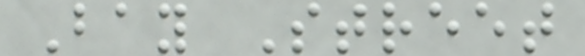Bay Street
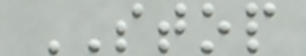STOP
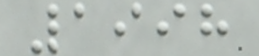1998
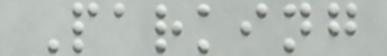Parking
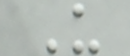U
